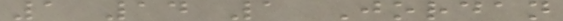1 14 1 Jordan
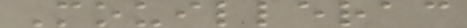Mouillerac
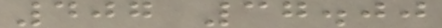407 37.00
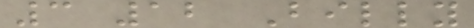3 12 Billy
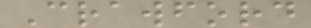Crawford
